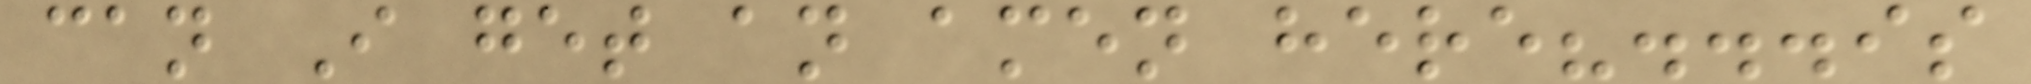can I get an amen here?...is
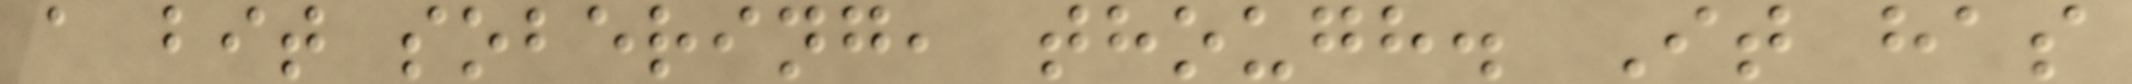a bit sobering, though. It has
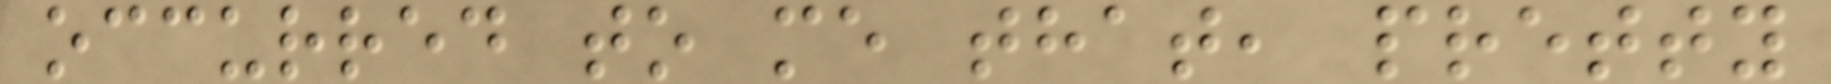occurred to me that, pretty
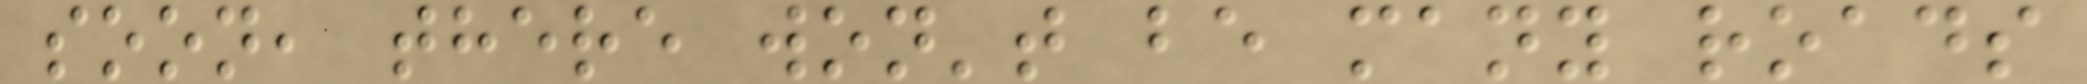soon, there won't be many roads
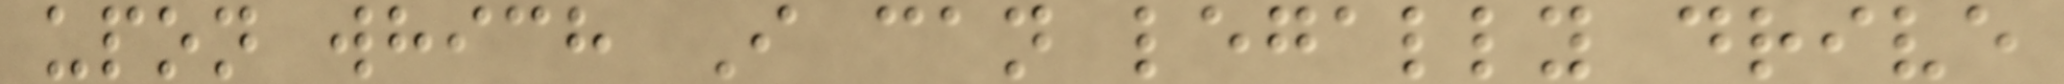upon which I can legally drive
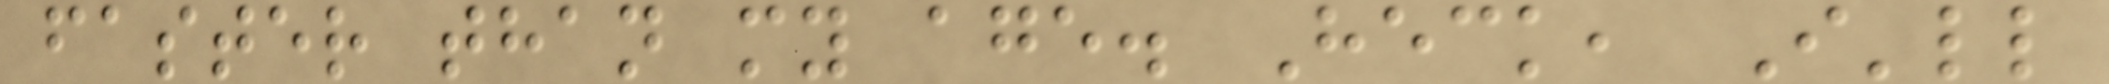faster than my age. Heck, I'll
